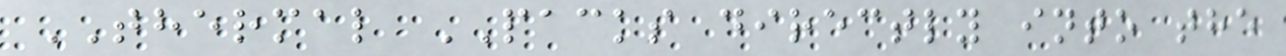THERMAL PACKS directly into the
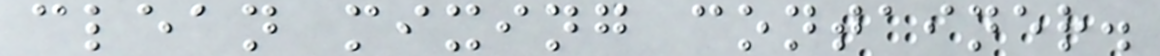clean mixing container.
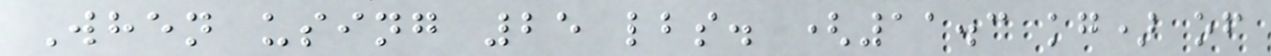When using 25 lbs. (11.3 kg) of
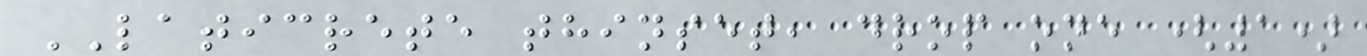LATICRETE thinset, drop one (1)
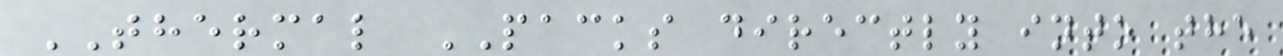THERMAL PACKS directly into the
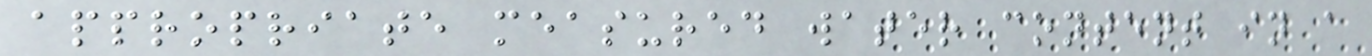appropriate measured water content in a
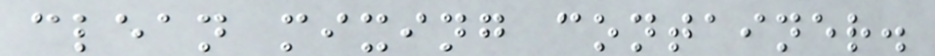clean mixing container.
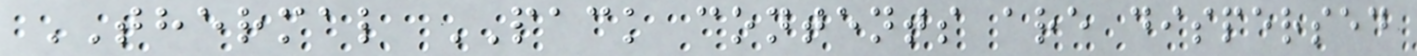THERMAL PACK contents are dispersed
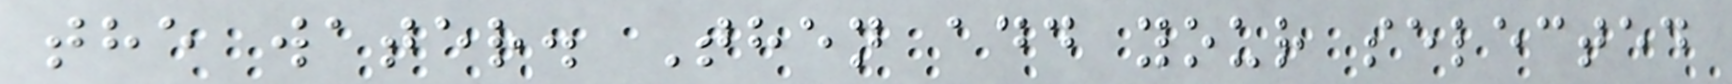the water. Then add your selected
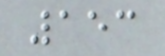153
